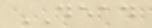DEAD
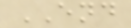END
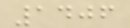1406
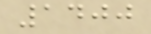1400
